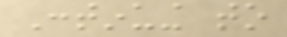Continuing to
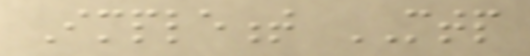Implement MTP
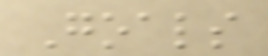Goals
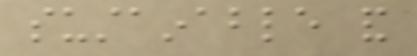sustainable and
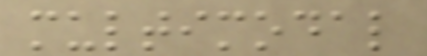multimodal
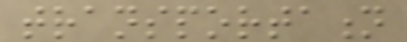transportation
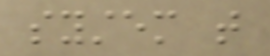system that
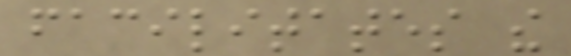facilitates the
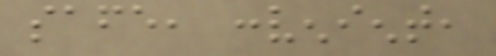safe, convenient,
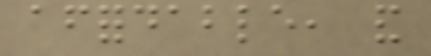affordable, and
